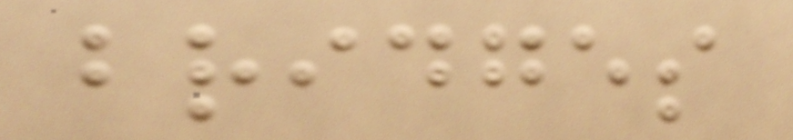bridges
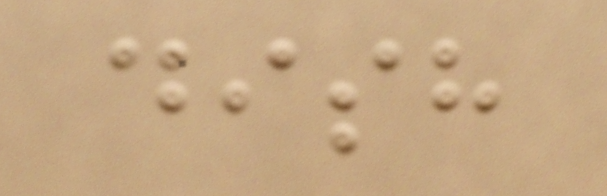dish
